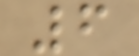6
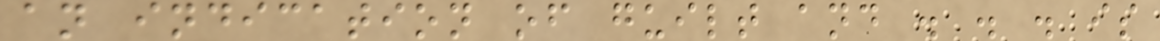an indication of guilt and . . . is
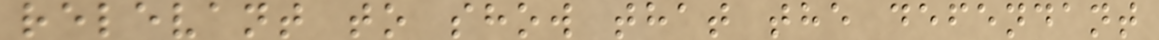relevant to show that the defendant
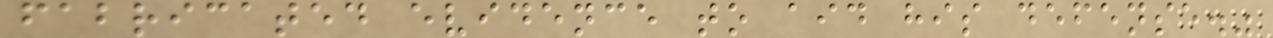fabricated evidence to aid his defense."
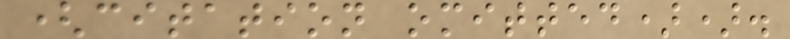(citation omitted)).
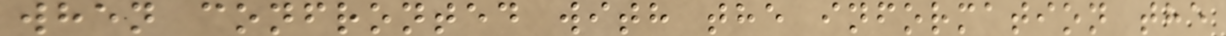when confronted with the information the
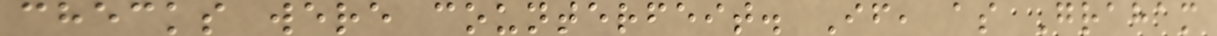checks were counterfeit. If, as Graham
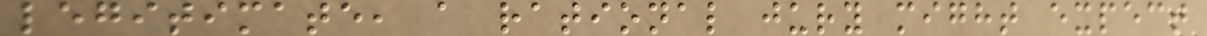legitimate, a rational jury might expect
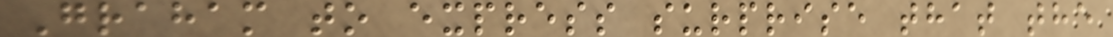Graham to express surprise that the
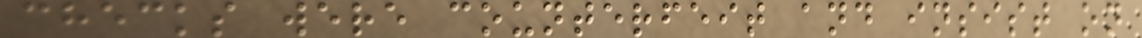checks were counterfeit and insist on
